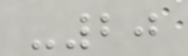-20
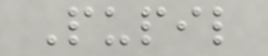Pupil
